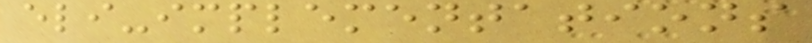eli-implementations
